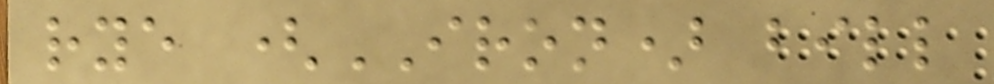rye (IRON) bill
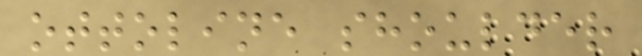ottoline shoulder
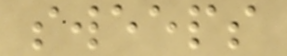sweeps
